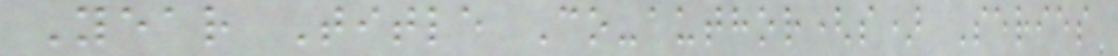Year Title Co-author(s) Series
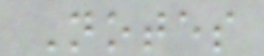Notes
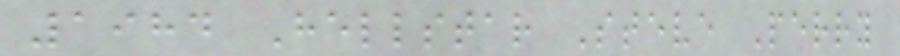1984 Hellstar Steve Perry
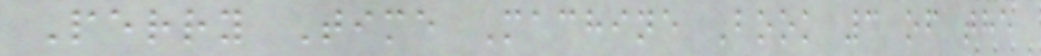Perry Time Machine Book 3 of the
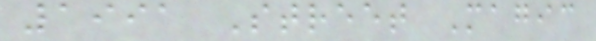1991 Street Magic
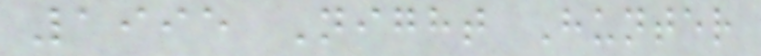1995 Night Hunter
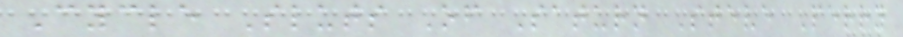Cycle Sluts Of Saturn Steve Perry
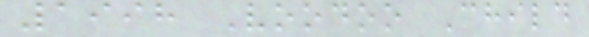1998 Voodoo Child
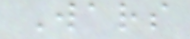Wars
